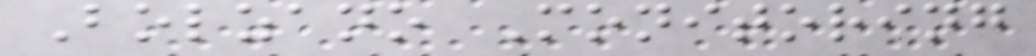Bolzano Monitoring
